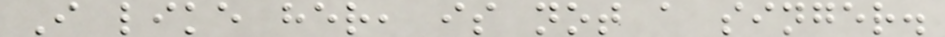I like her, is not a singer.
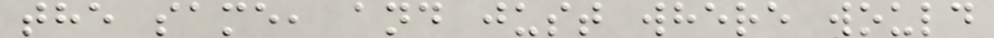the same, and just where would
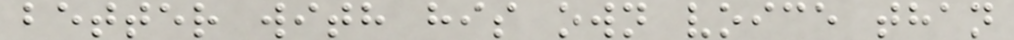better with his own voice than
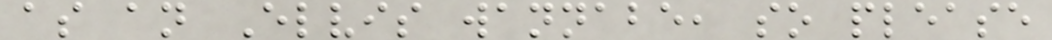as an Elvis wannabe, so please
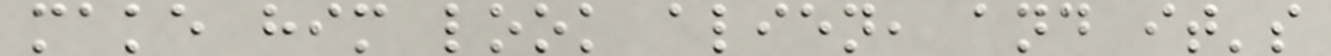make him look alien, and it's
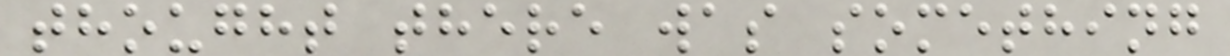thought there was something
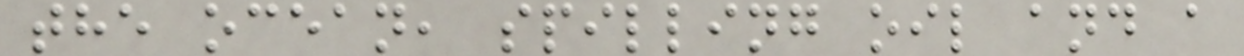the ocean, spilling oil and a
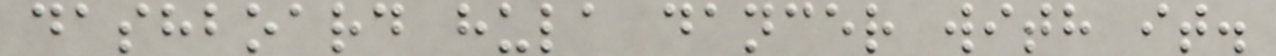dashboard hula dancer with it.
